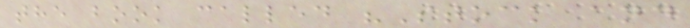the book called "Stock and
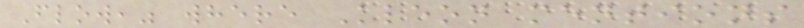Flow," where Kleon mentions
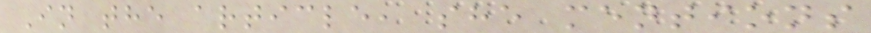In the article, she mentions
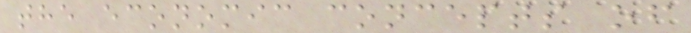the economic concepts of
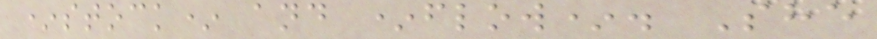*stock* and *flow*. She
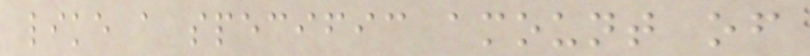like a specific amount of
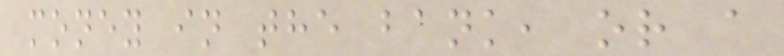money in the bank, or a
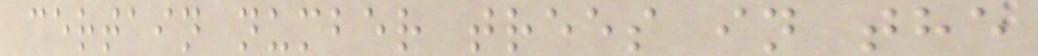certain number trees in the
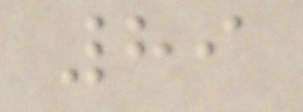89
